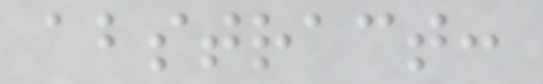abstract:
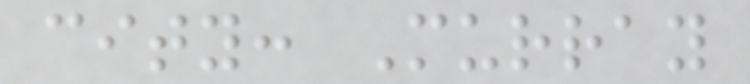city: Murray
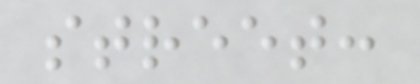street:
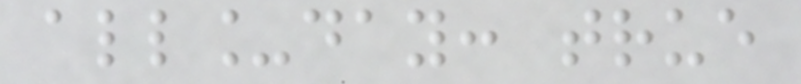all_day: true
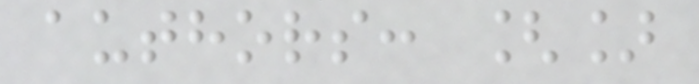authors: []
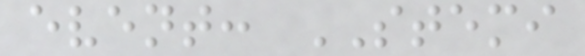event: STEMI
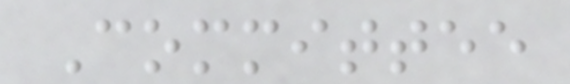Committee
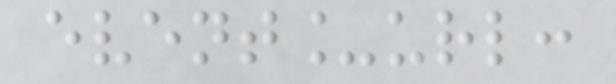event_url:
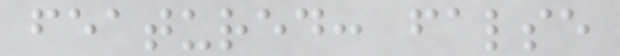featured: false
